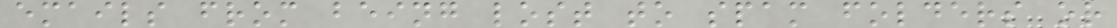emails from being lost to spam folders or
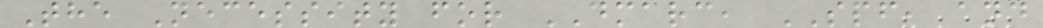The Necessity for DMARC, SPF, and
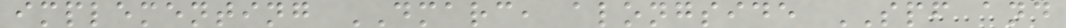implementing DMARC, alongside SPF and
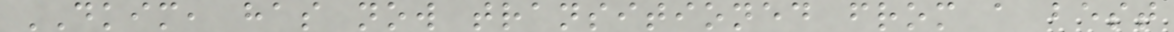DKIM, has now transitioned from a best
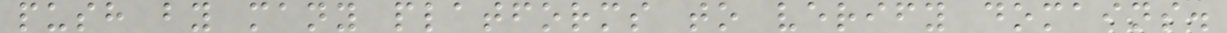push by many platforms to verify domains.
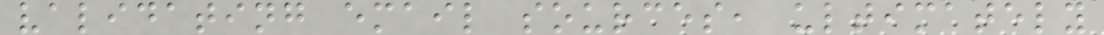validating email sources, ultimately
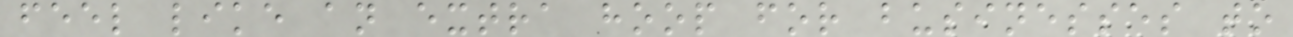feel like an extra hoop for businesses to
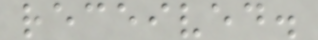received.
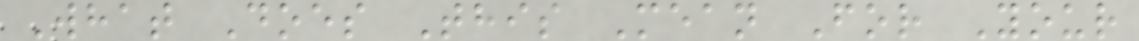What Does This Mean For Your
